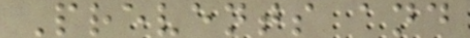Prevents and
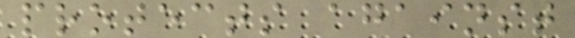protects against
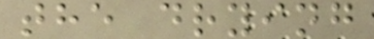the drying
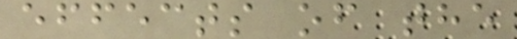effects of the
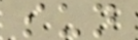sun
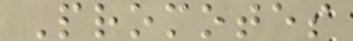Promotes
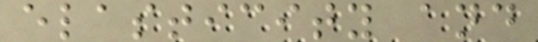elasticity and
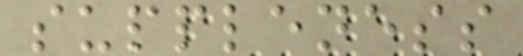suppleness
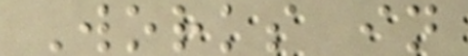Works in
